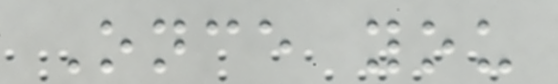Once you
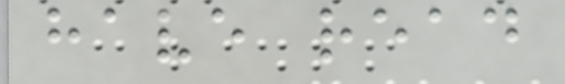have read
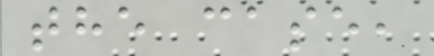the case,
